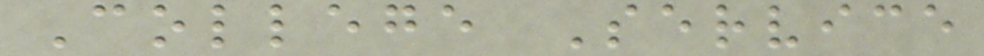College Service
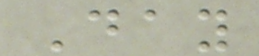Day
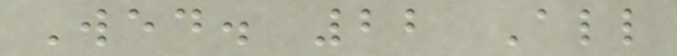Wed. 22 All
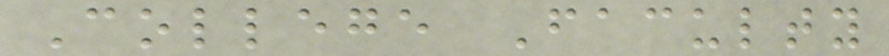College Faculty
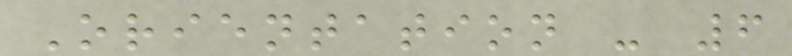Orientation - 6
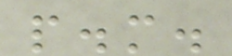p.m.
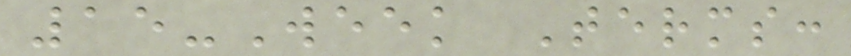15-Week Terms:
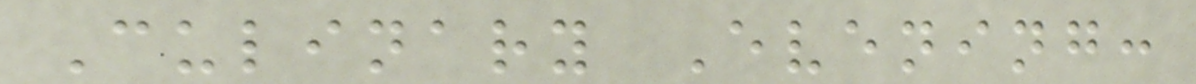Culinary Evening:
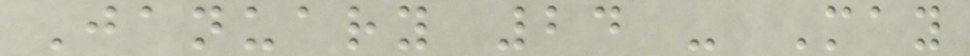January 24 - May
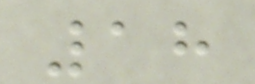18
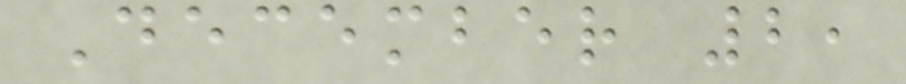December 2,
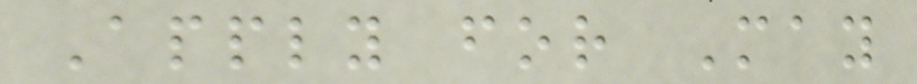Apply for May
